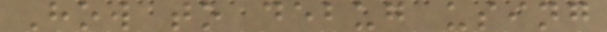How to debug using
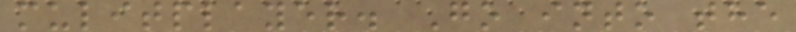mulitplayer. Go into the
